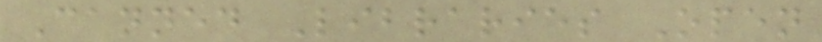Canned Libraries Open
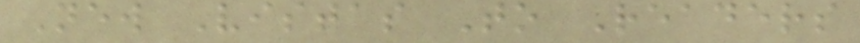New Vistas To Readers
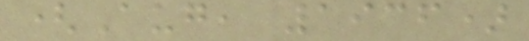(Aug, 1936)
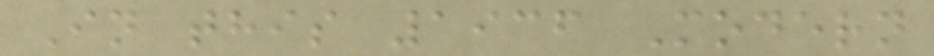In this 1936 Modern
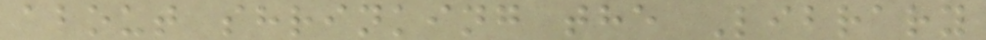about shrinking the Library
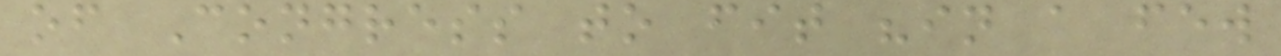of Congress to fit "in a few
